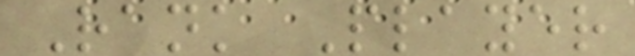Rank Player
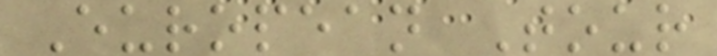European Tour
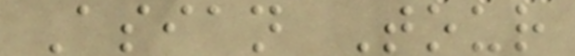Asian Tour
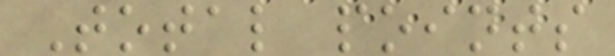Total points
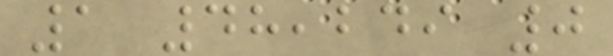1 48,249 0
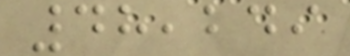48,249
